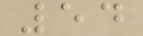54
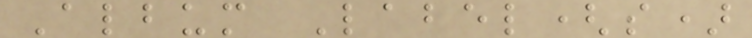Album Label(s)
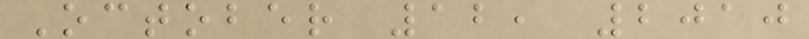October 12, 2010
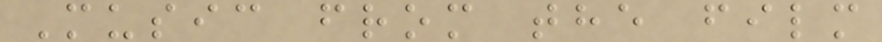Music from the film
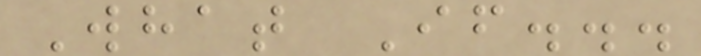What If...
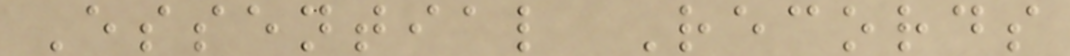Essential Records
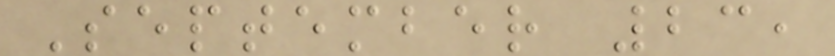September 23,
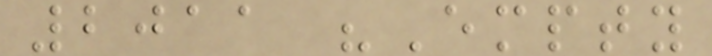2011 "Empty
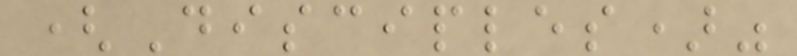(Disciples)"
